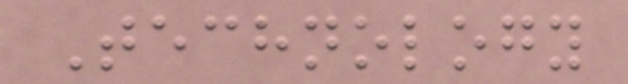Technology
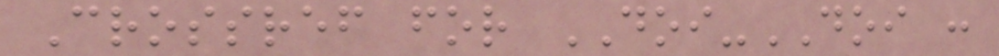Crossref for DOI-DOI :
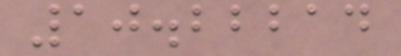10.22214
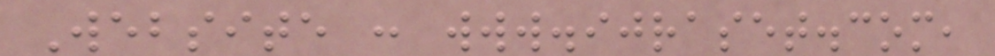Website : www.ijraset.com,
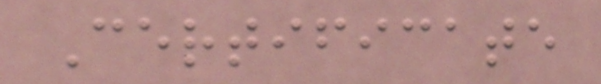Certificate
